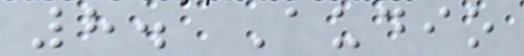8. Audio
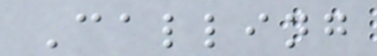Calling
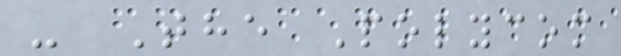- The Polycom
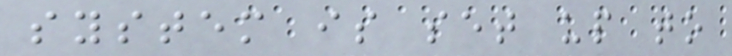system is set up to
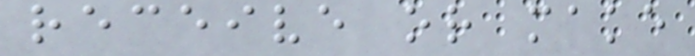receive or make
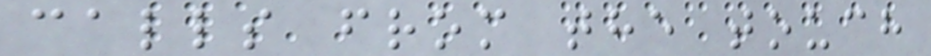calls from the touch
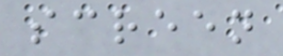screen
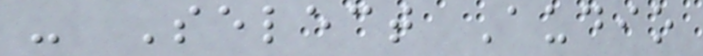- Select Audio
